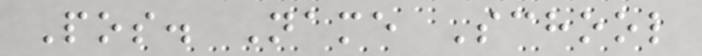Pos. Name School
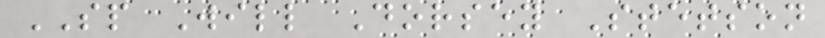SP Will Dorsey Stetson
